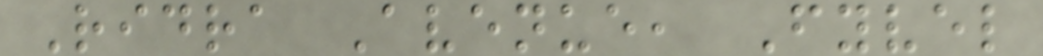Ridra Avenue, Fyvel
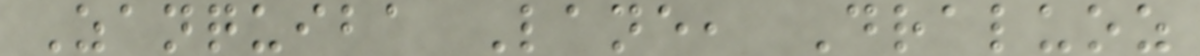Zanquiba Lane, Draluoz
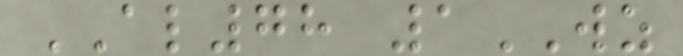AL78 1WZ
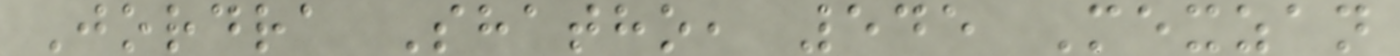Jordra Shatho, 545 Mexzan
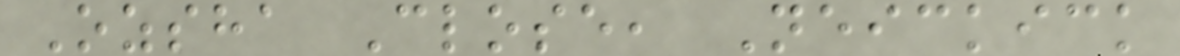Ozsha Close, Neickick
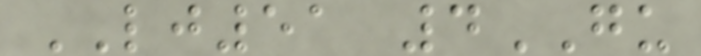LJ51 4GU
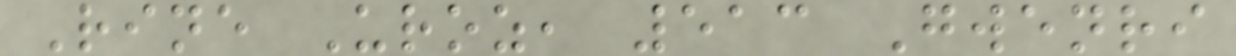Rine Uroz, 513 Gwenri
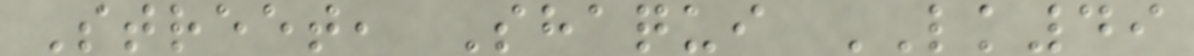Street, Shaqui LK49
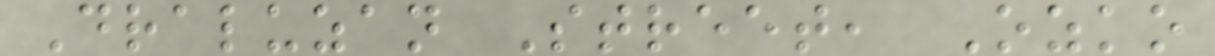Draluzan Street, Ozko
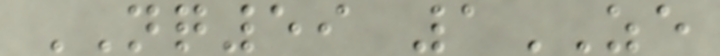NQ59 1ZE
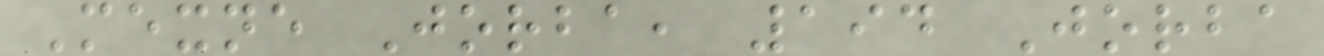Mexne Jorba, 194 Jorba
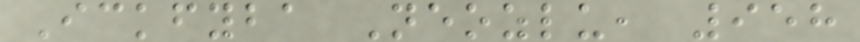Ickfyba Neozlu, 958
